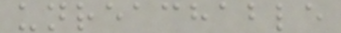unreachable
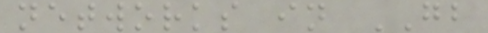networks in GB
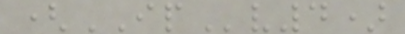(IPv4)
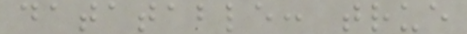datatable: true
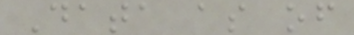Data as of
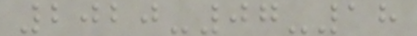2020-07-18
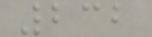232
